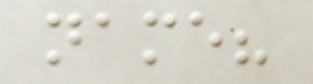name?
